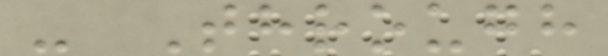- Through
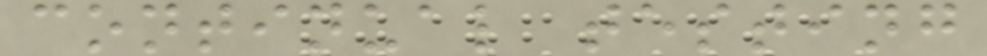continual testing
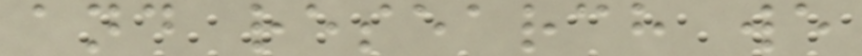and research we
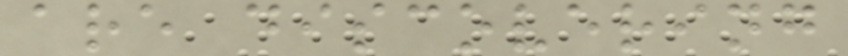are discovering
